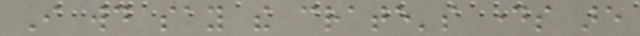I would say the crate's days are
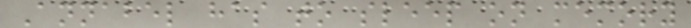Annabel has to sleep on memory
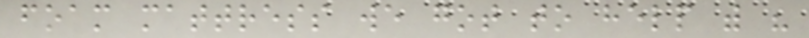foam mattress we got to help with his
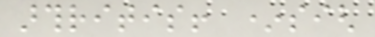arthritis! *sigh
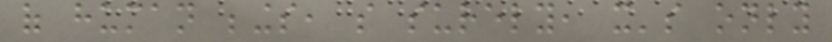of human beings, so surely, it's only
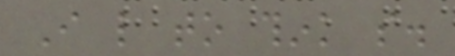I like to think so.
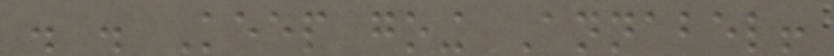. . Keep going Annabel!
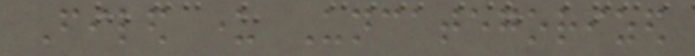Filed under Uncategorized
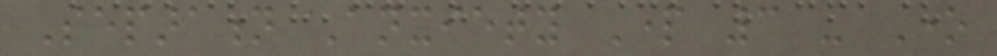Separation Anxiety Part 3 - One
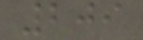209
